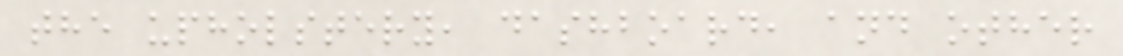the upholstery, dashboard, and other
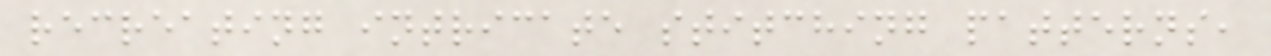recreating intricate stitching patterns,
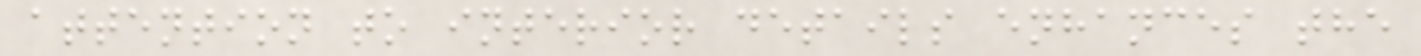attention to interior details enhances the
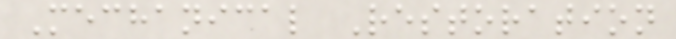Mechanical Restoration
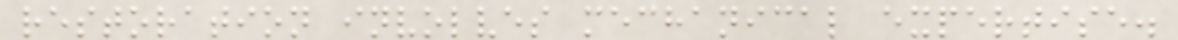restoration involves mechanical expertise.
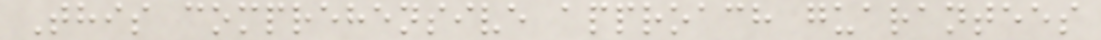This comprehensive approach guarantees
